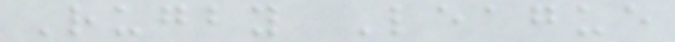Rugby League
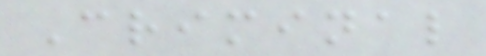Criminal
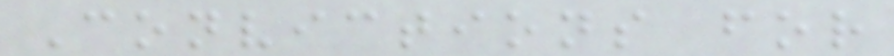Convictions for
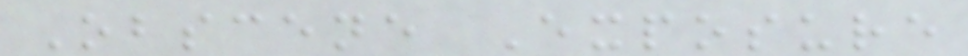Obscene Exposure
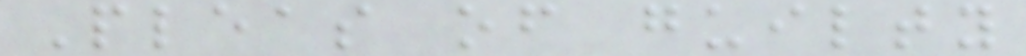Pleas of guilty
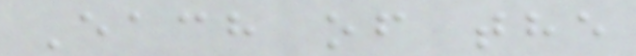Each of the
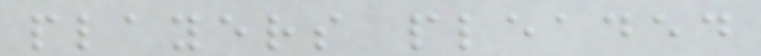players pleaded
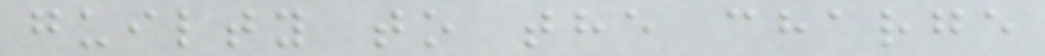guilty to the charge
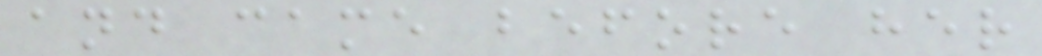and came before her
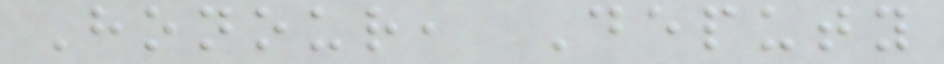Honour, Deputy
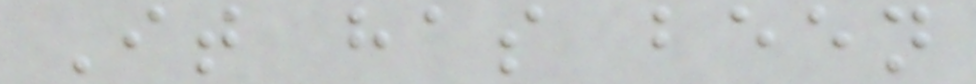It has been
